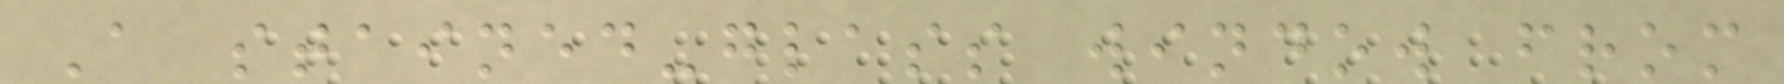A stained-glass window from
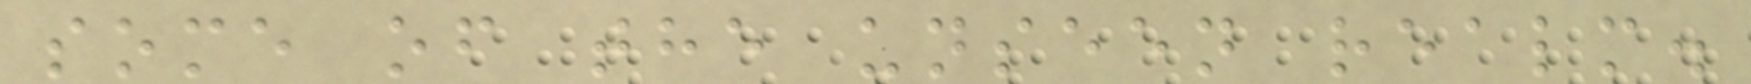some of the unseen realm.
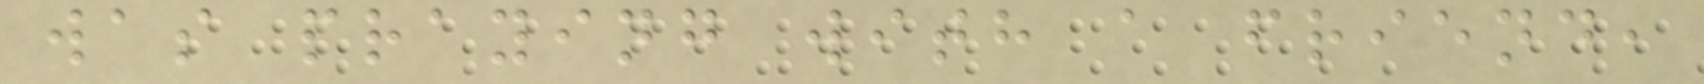was praying with a friend,
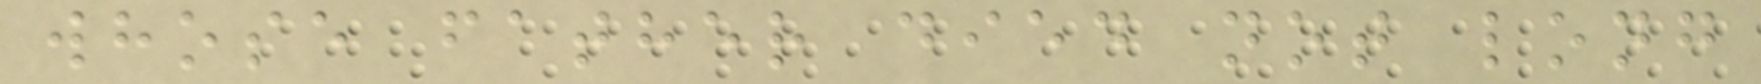whose father died not long
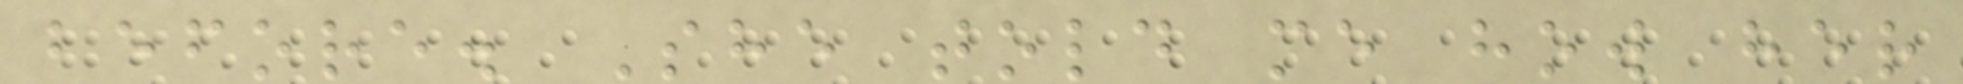before. She told me how her
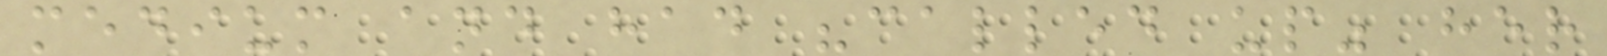medium and had "called up" her
